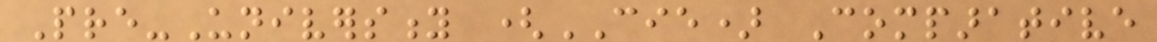Pre-University (CIE) Comparative
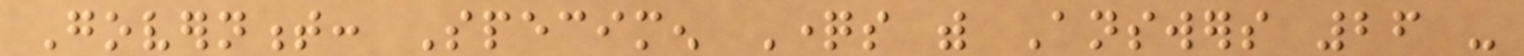Government: Specimen Questions with Answers 26 -
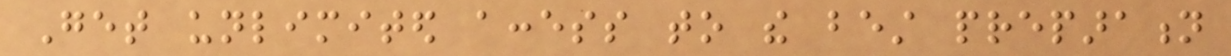Get unlimited access to the best preparation
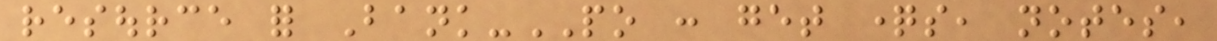resource for Bank-PO : get questions, notes,
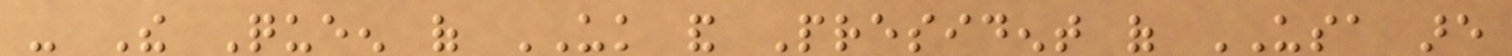- The Queen of UK and President of USA are
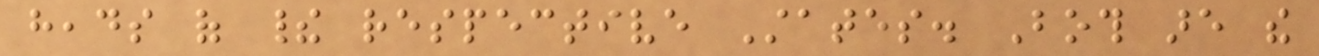heads of their respective States. Both are the
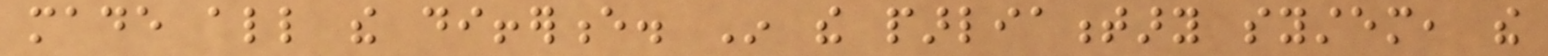made all the difference. In the parliamentary system, the
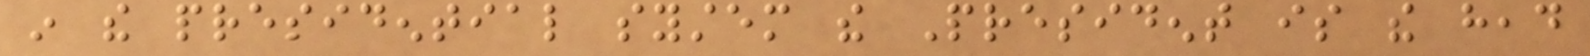in the presidential system the President is the head
